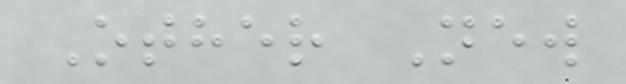Other New
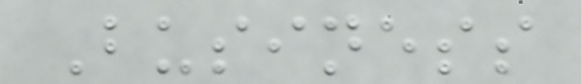Business
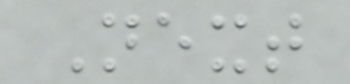Next
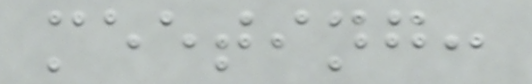meeting:
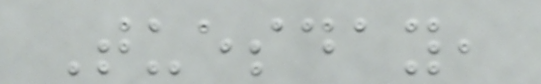Tuesday,
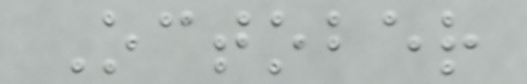October
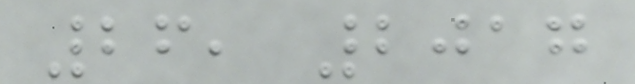26, 2017
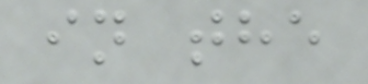in the
